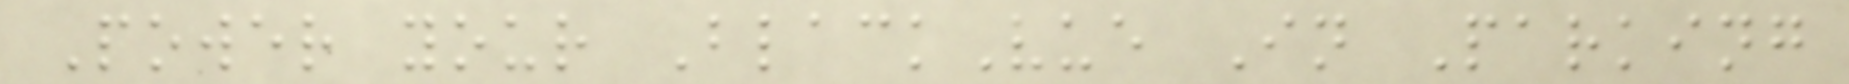Power your BlackVue In Parking
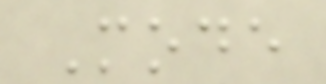Mode
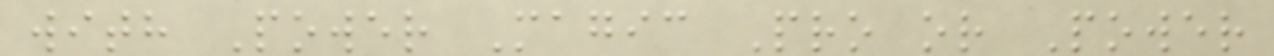with Power Magic Pro or Power
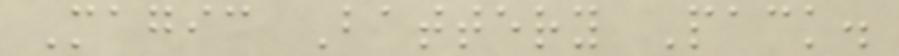Magic Battery Pack.
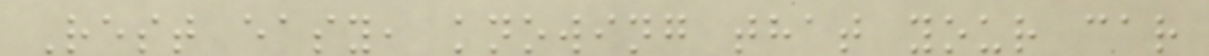Rest easy, knowing that your car
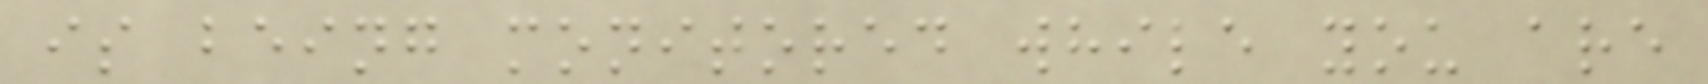is being monitored while you are
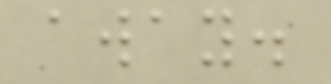away.
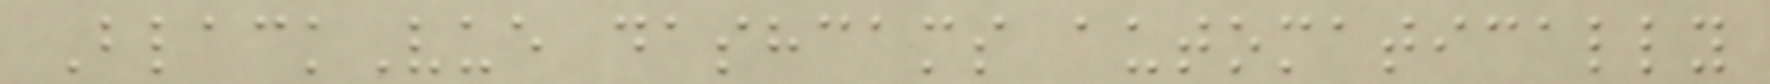BlackVue dashcams automatically
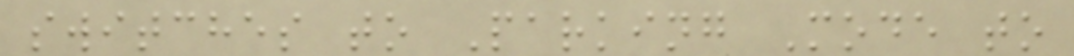switches to Parking Mode to
